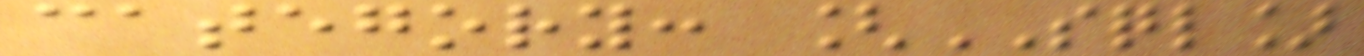category: [SQL]
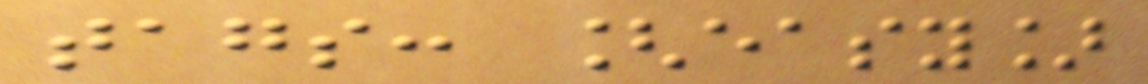tags: [easy]
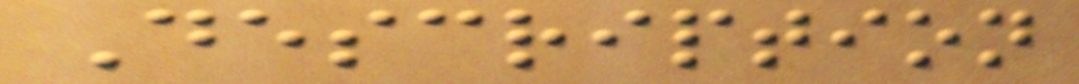Description
